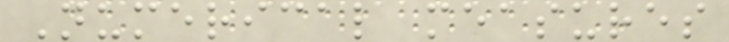Numerical measures
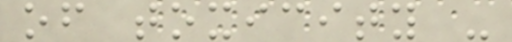of toxicity -
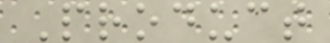Product
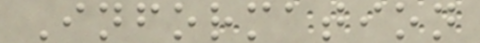Information
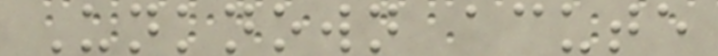Unknown acute
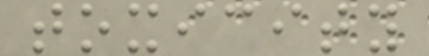toxicity
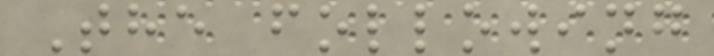The following
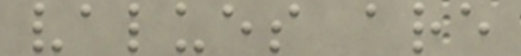values are
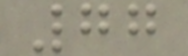77
